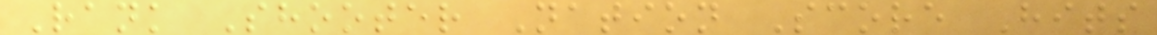Rank Shooter Nation Score Hits
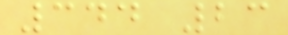344 23
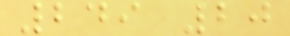249 20
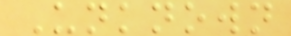Unknown
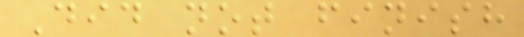Did not finish
